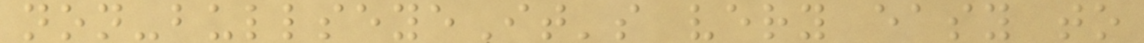non-bullseyeIt's very easy to
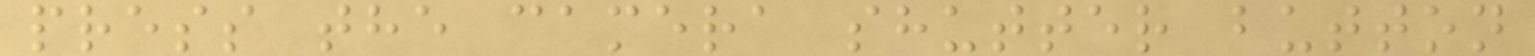press the camera shutter button
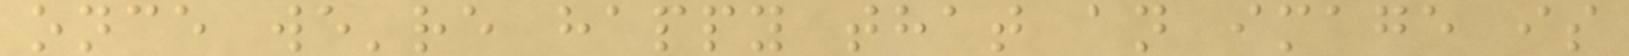once we're happy that an image is
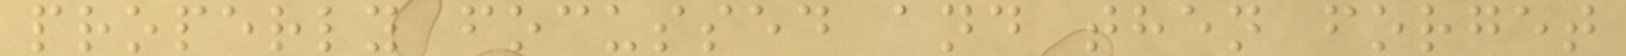properly focussed and then forget
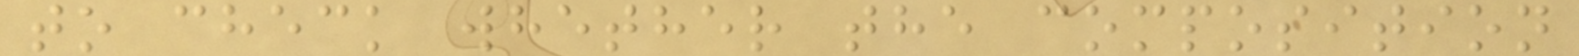to check whether the composition
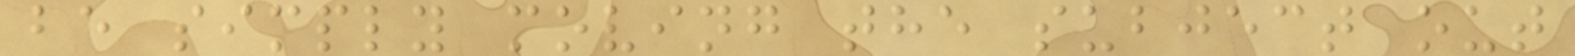be simply moving the subject out
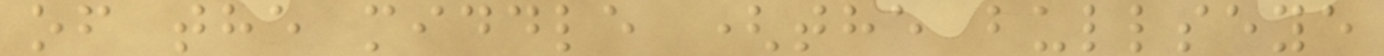of the middle (the bullseye
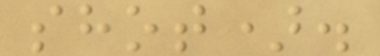shot).
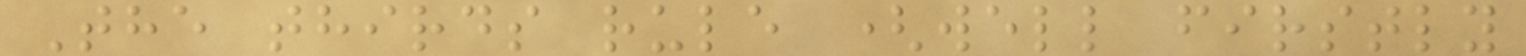The thirds rule (well firstly
